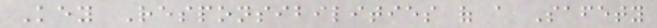Key Responsibilities of a Safety
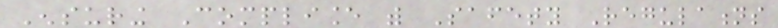Ensuring Compliance with Safety Regulations
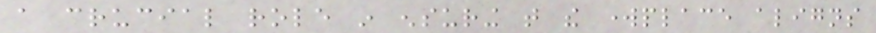a crucial role in ensuring that the workplace aligns
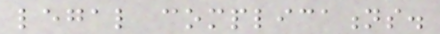legal complications.
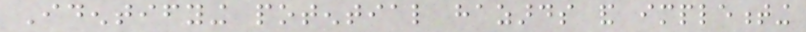Identifying potential hazards and implementing
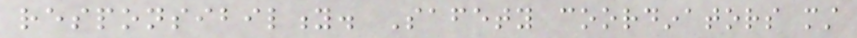responsibility. Safety coordinators must
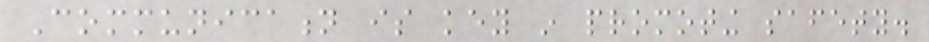Communication is key in promoting safety.
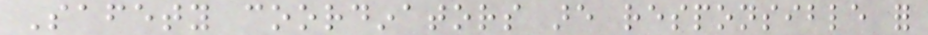Safety coordinators are responsible for
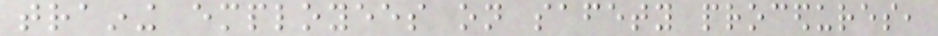training employees on safety procedures,
